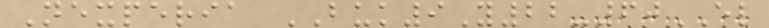Nexperia BUK9Y22-60EL
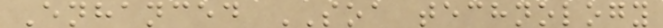Enhanced SOA technology
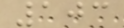103
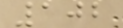102
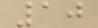10
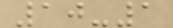10-1
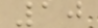10
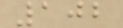102
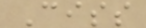Ciss
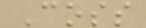Coss
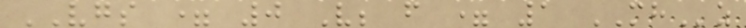VGS = 0 V; f = 1 MHz
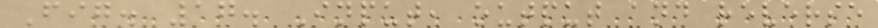Fig. 17. Input, output and reverse
